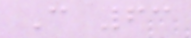C 63
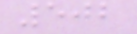502
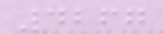4267
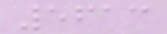5613
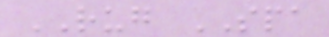RUG SPA
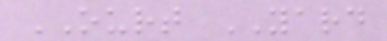OURT YARD
